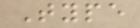Type
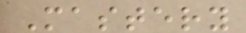Mastery
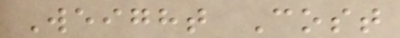Weight Cost
